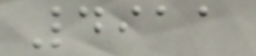4911
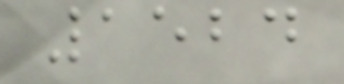1524
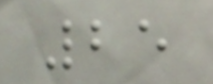25
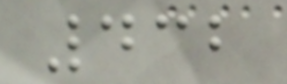432
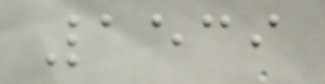1539
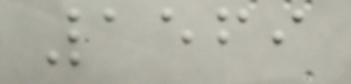1569
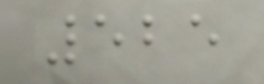525
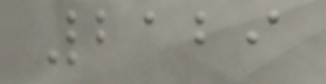2129
